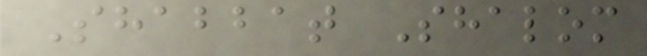Shabbat Shalom
